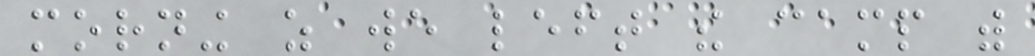morning as we left the camp with
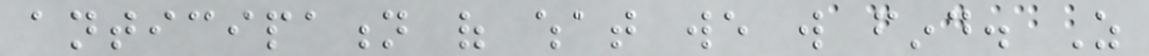anticipation of what we will find. As
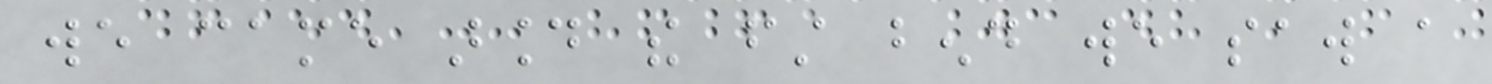we came around the first bend we saw a
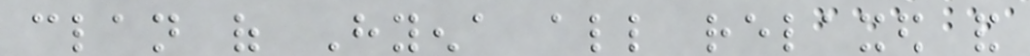clan of Hyena all relaxed and
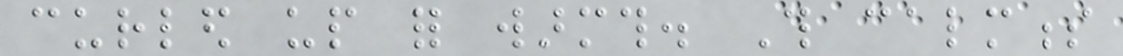curled up for warmth. This calmness
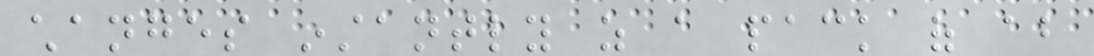changes instantly as a pack of about
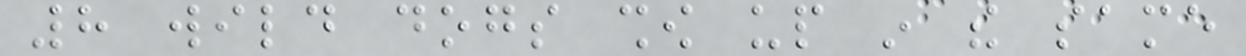8 wild dogs show up in the same
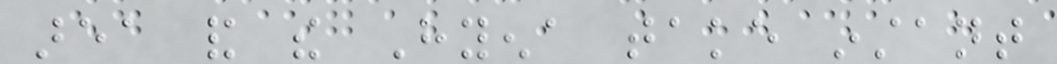area and the Hyena take instant
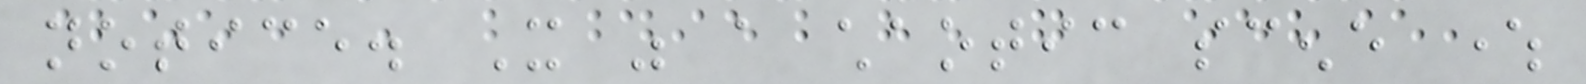notice. It was a chaotic scene where
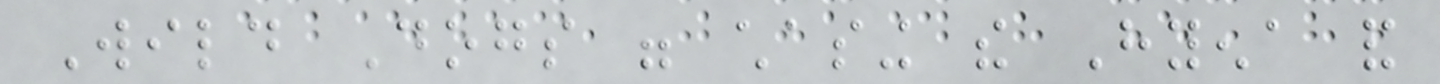Wild Dogs were chasing the Hyena and
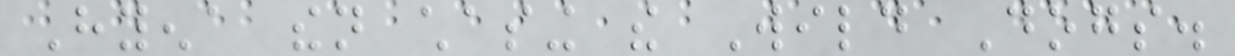Hyena then chasing the Wild Dogs.
